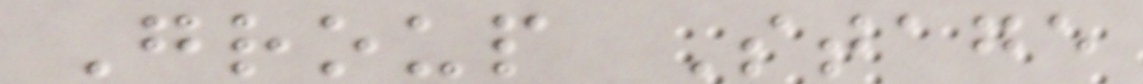Group Stage
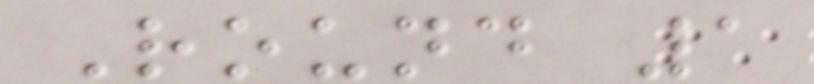Round 1
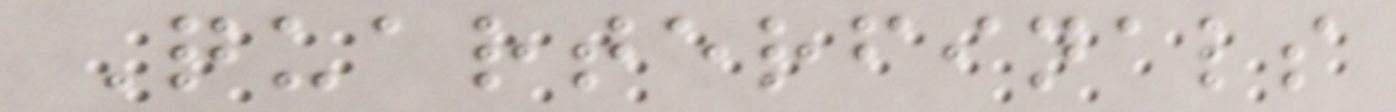Quarterfinals
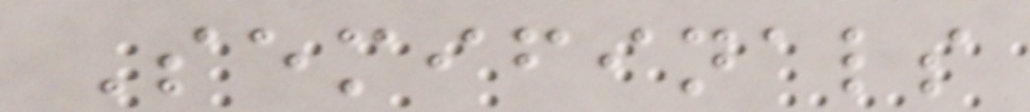Semifinals
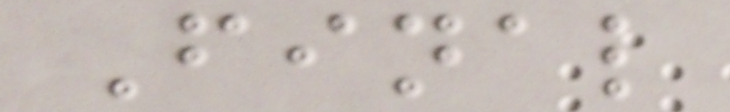Final
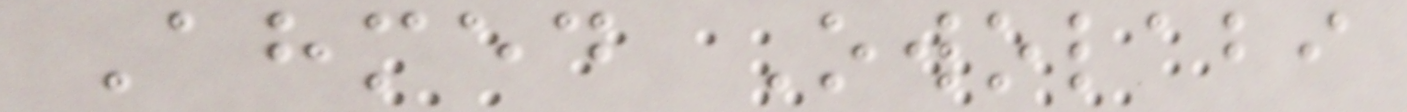Ahmed Owolabi
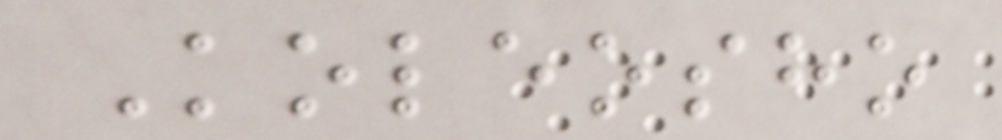Koleosho
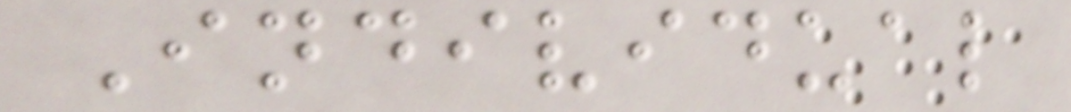Individual
